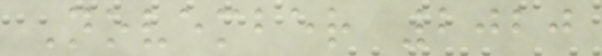November 2020
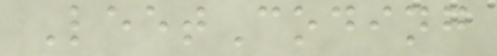LeetCoding
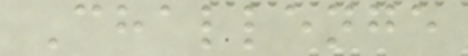Challenge
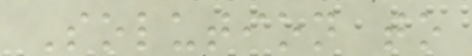Solution to
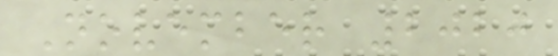November 2020
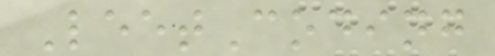LeetCoding
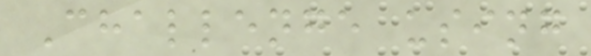Challenge using
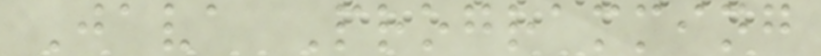Java Programming
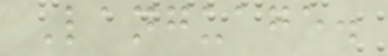Language.
